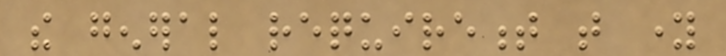the general requirement that young
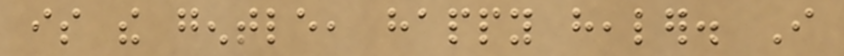is the gentle, happy healer. I
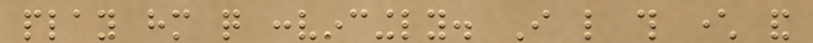play him quite convincingly. I like this character and
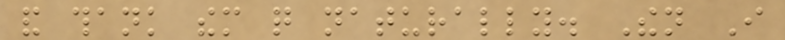and thank them quite naturally. Then I
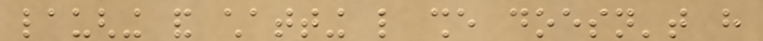laughing and chatting like she doesn't have
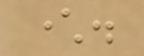character.
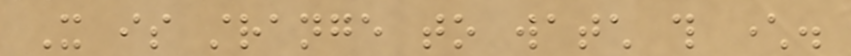It is strange to watch this character.
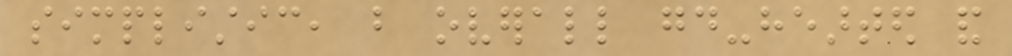simplistic, but overall good-hearted and
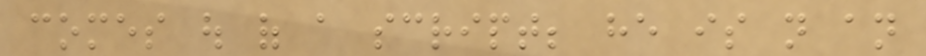comes out of a script; he is not an
